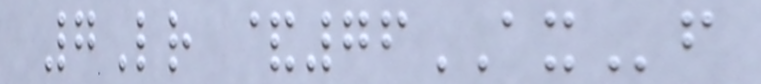7Lr &76AXf
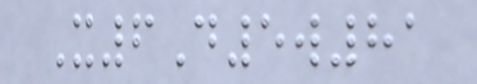X6D5w81
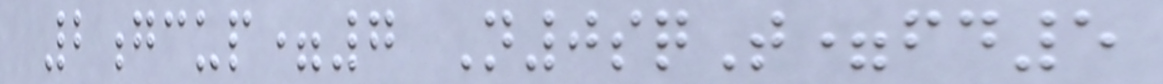2gcup=7 N0sqT=fd5
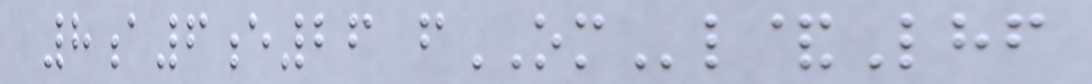8a6e26 fOMl&Lhf
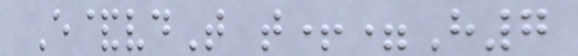E&vdT t+=H7
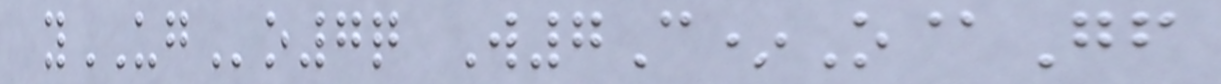yUGo7q W7C*O@Gf
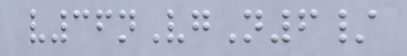v36nVgN6/
